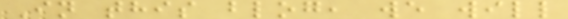In this blog, we will
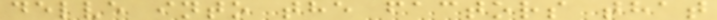delve into the factors that
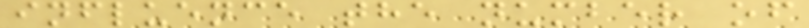influence the number of
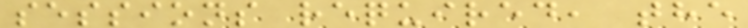sessions required, the
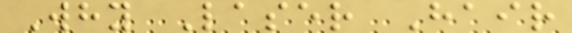Why Laser Hair
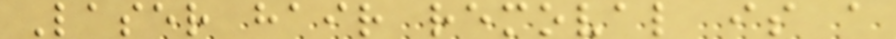Laser hair removal is a
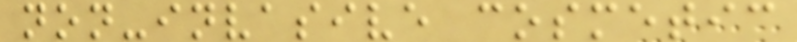non-invasive cosmetic
